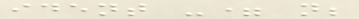ident -= n;
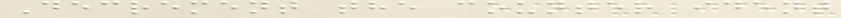Decrement the counter ident
